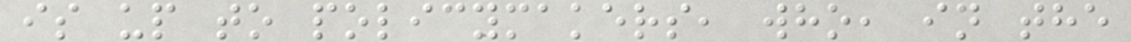is up to policymakers, who, in the
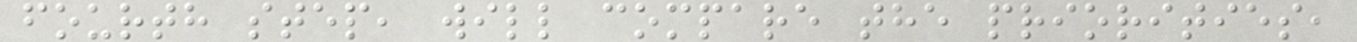fourth step, will compare the priorities,
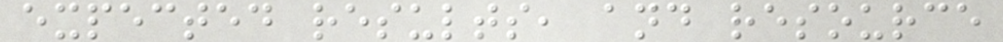expected results, and resource
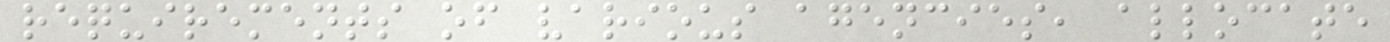requirements of various agencies, allocate
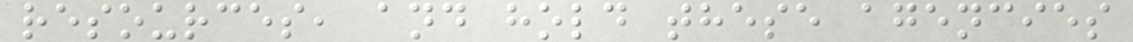resources, and hold these agencies
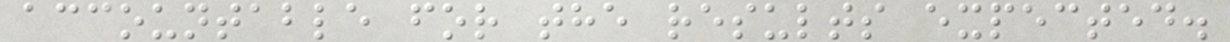accountable for the results expected.
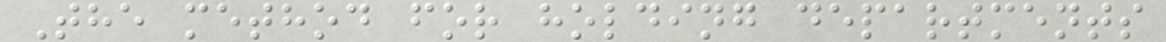The method for holding departments
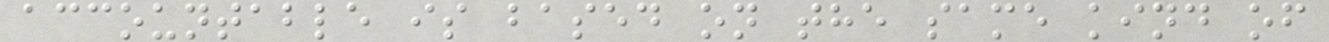accountable is based on the same kind of
